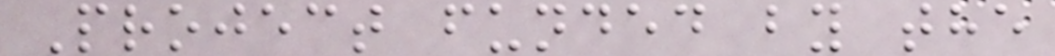Project funded by the
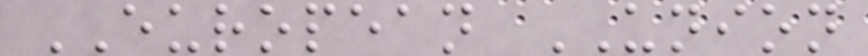EUROPEAN UNION
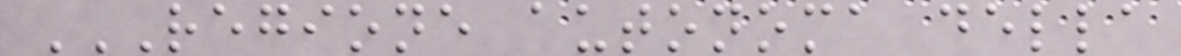REGIONE AUTONOMA DELLA
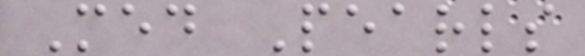Med Pearls
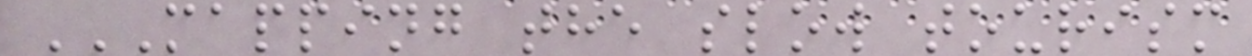MAPPING THE SLOW TOURISM
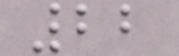22
